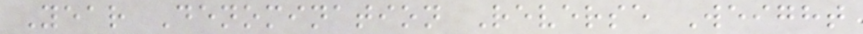Year Denomination Reverse Weight
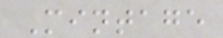Mintage
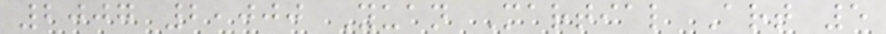2007 2,000 Yuan Martial Art 5
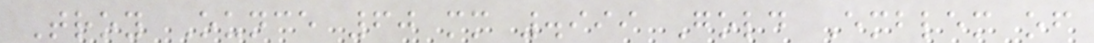Troy Ounce 60 mm .999 Gold Emblem of
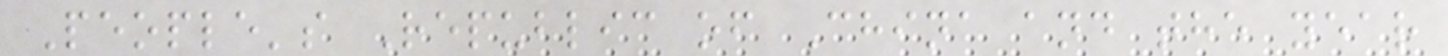People's Republic of China and the year
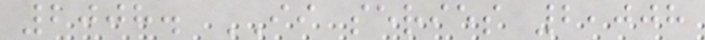2008. II series 2,008
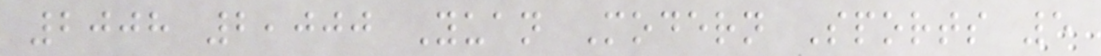2008 2,000 Yuan Modern Sports 5
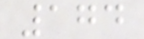174
